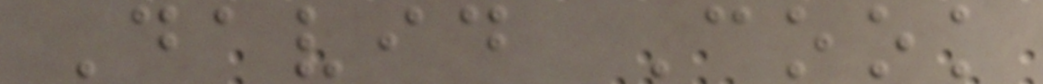David Cook
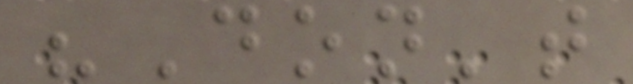"Don't
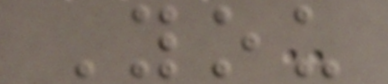You
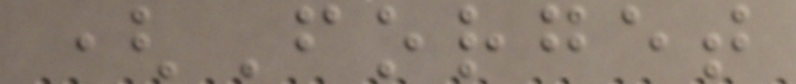(Forget
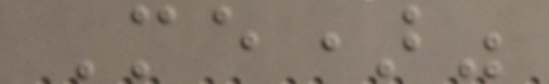Me)"
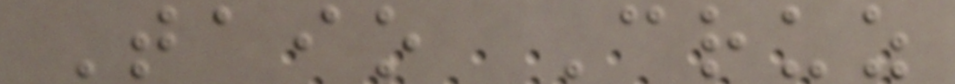Taio Cruz
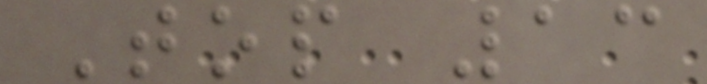Top 13
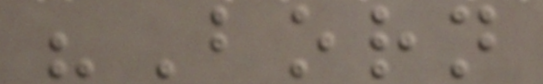"Born
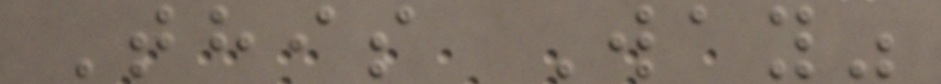This Way"
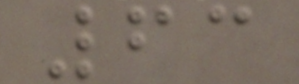63
